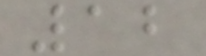12
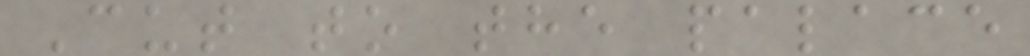Cut to the palace
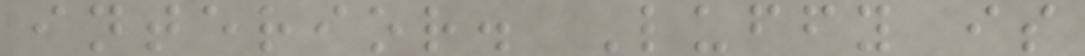interior. Luffy is
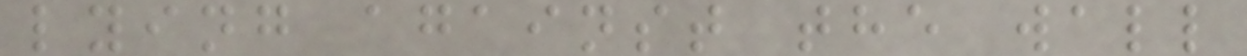lying against the wall
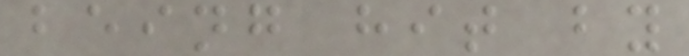being hit by
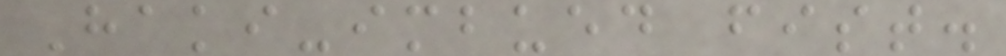Haki-imbued fist.
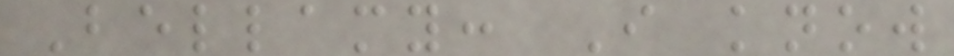Bellamy: I know
